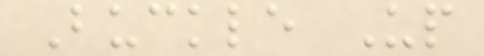Buckle Up
